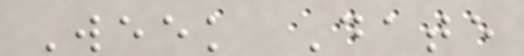Week Date
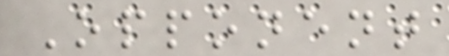Opponent
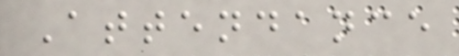Attendance
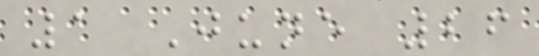1 June 26
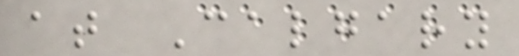at Calgary
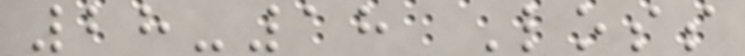28-18 Loss
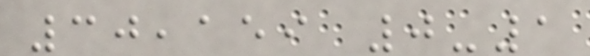30,159 0-1
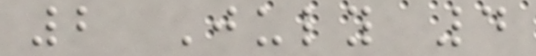2 July 4
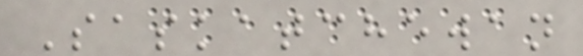Saskatchewan
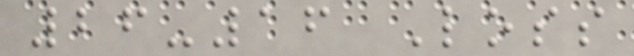26-16 Loss
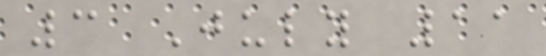3 July 11
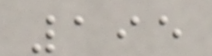195
